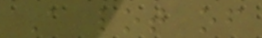A lot of
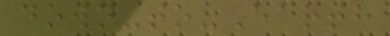down-to-Earth
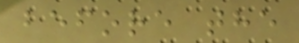before the
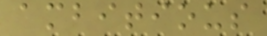ambitious
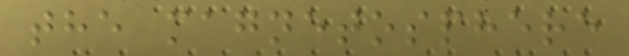the magnetosphere
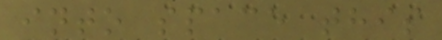into space this
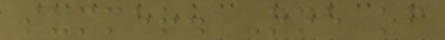summer. One of
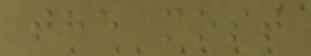the most
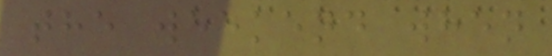the weekend when
